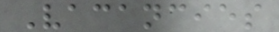Vacancies
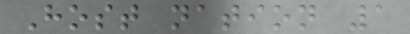Host nation 1
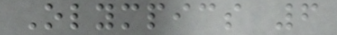Olympics 6
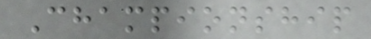Championship
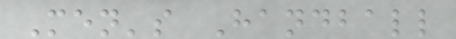Men's Handball
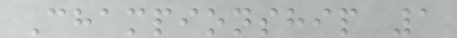Championship 1
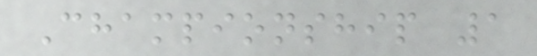Championship 1
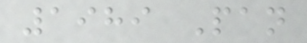1989 Pan
